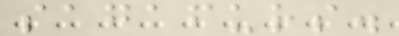sagafurs.
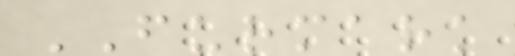FURMARK
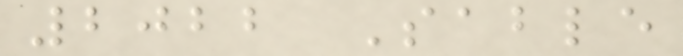2022 Sable
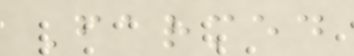Farmed
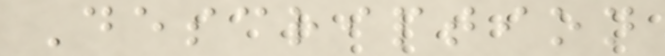Description
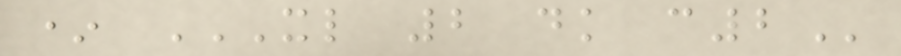* XL 2 DK C2
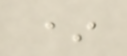*
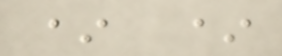* *
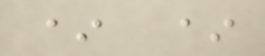* *
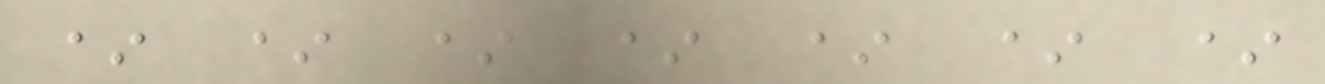* * * * * * *
